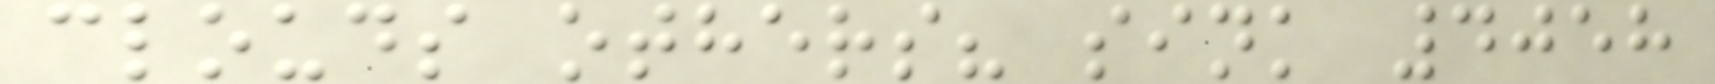clouds others? sink 4058
